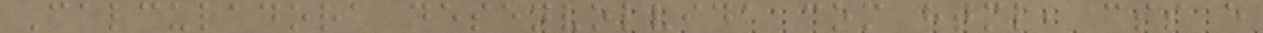Calculadora desenvolvida com html, css e
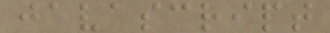javascript
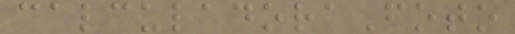calculadoraFoto
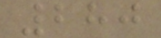280
